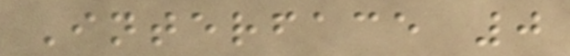Interface 0
